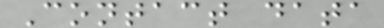Contact data
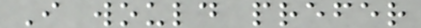I would prefer
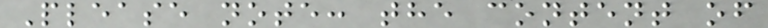Please note: the content of
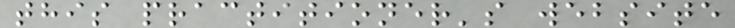this practitioner's website
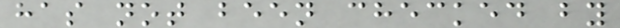has not been checked by
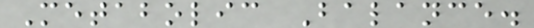Metabolic Balance.
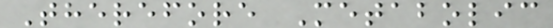Therefore Metabolic
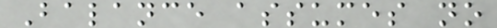Balance assumes no
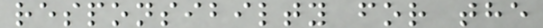responsibilty for the
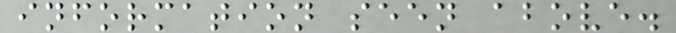information seen above.
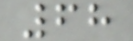68
